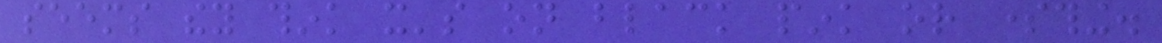seems they think it's on black pink or something.
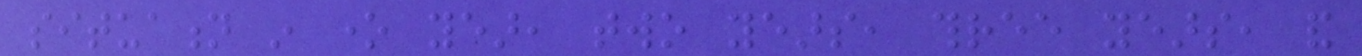situation in one year, two years, three years, and
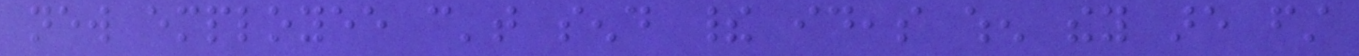new employee can't send their ideas when they are first
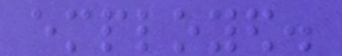employed.
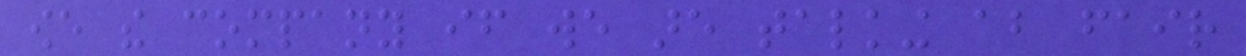owe the company if we are talking about fair
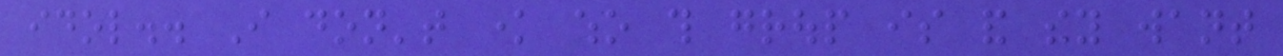idol.. I don't know who this group is and they want
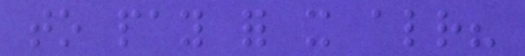to pay for it already?
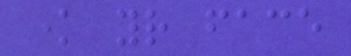know your face
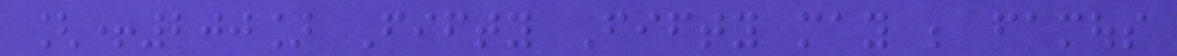[+200] Fifty Fifty may be famous
